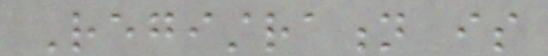Registration is
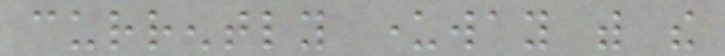currently underway with the
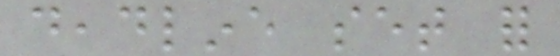deadline set for
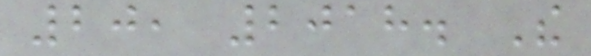20, 2018. The
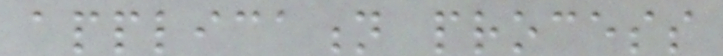application process
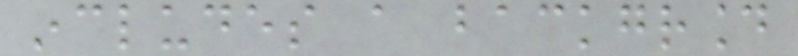includes a background
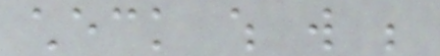check which will be
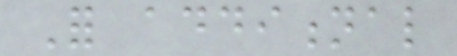For additional
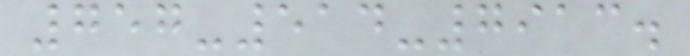757-514-7913.
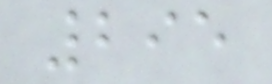295
